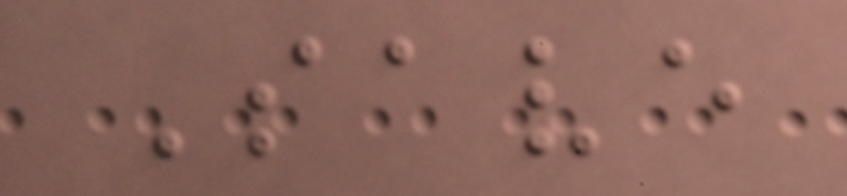Save
